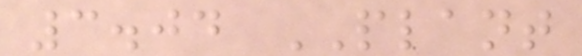3.04 PLANT
